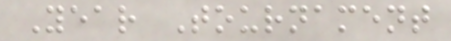Year Tournament
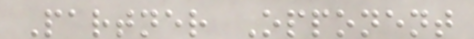Partner Opponent
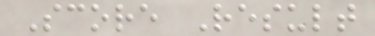Score Result
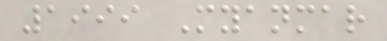1999 Myanmar
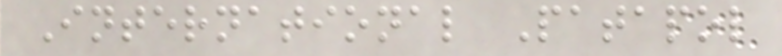International Patapol
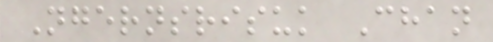Ngernsrisuk Chan
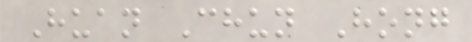Huan Chun Hong
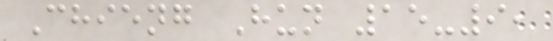Chieng Hun 15-9,
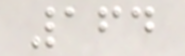164
